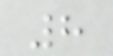8
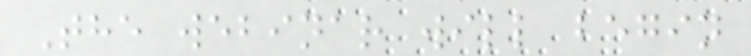The webinar will begin
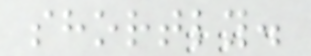shortly.
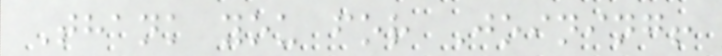Thank you for Joining!
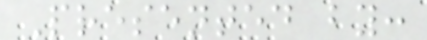Presented by:
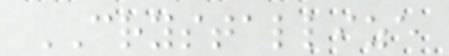CRYSTALLIZE
